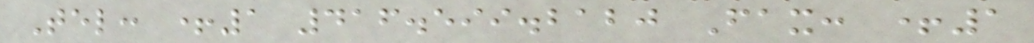Tel: +1 416.599.2120 Fax: +1
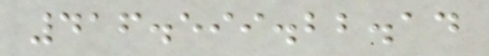416.599.22.14
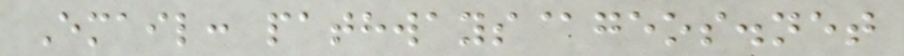Email: pathways@geos.net
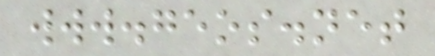www.geos.net
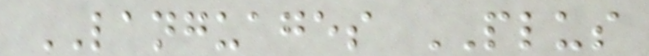LANGUAGES PLUS
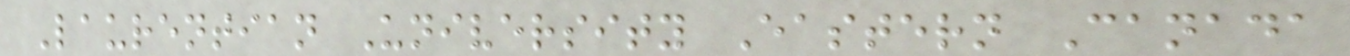Laurentian University Eastern Canada
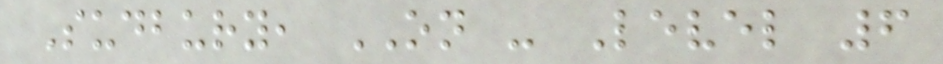Sudbury, ON - Level 6
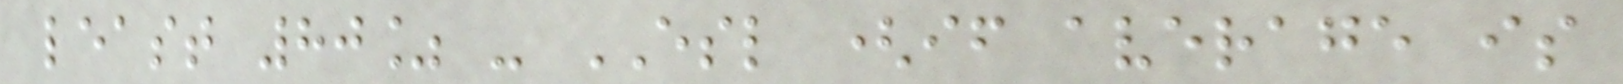least 80% - ESL (if average is
